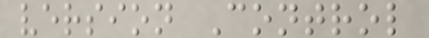version Control
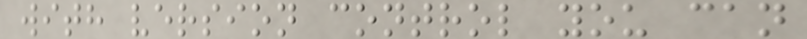with version control you can
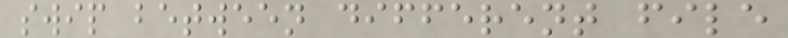swip between different file
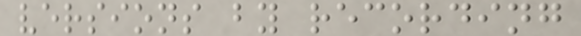versions by recording
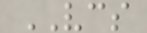VCS
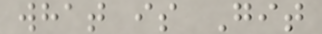what is Git
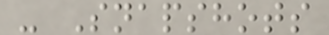- Snapshots
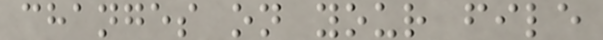changes on your file
